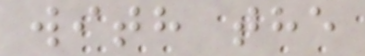with the
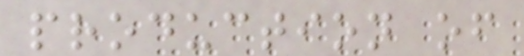production of
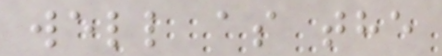well as the
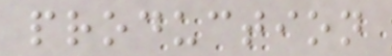production
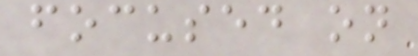focused on
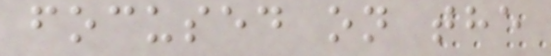focused on the
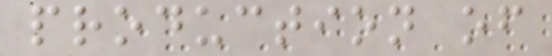production of
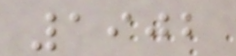1902
